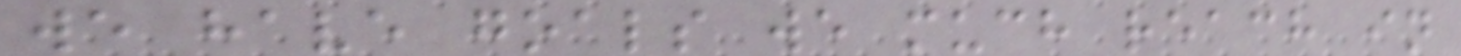we have goals we much reach in
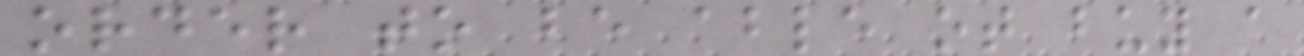order to be able ot buy a
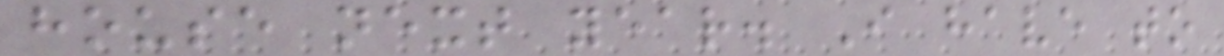house next year. I have to
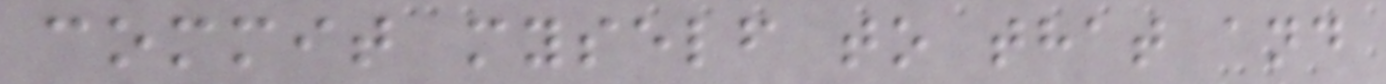commit myself to that and
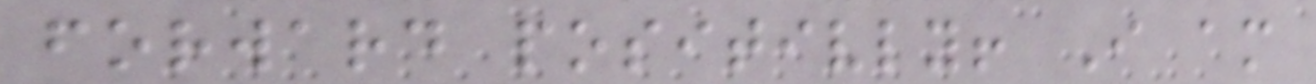forward positivly! I am
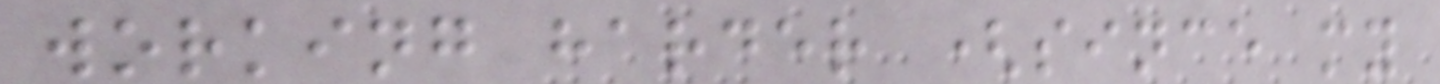working harder (since my
